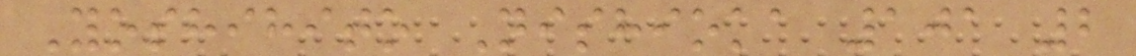Yoshihito Nishioka 101 2
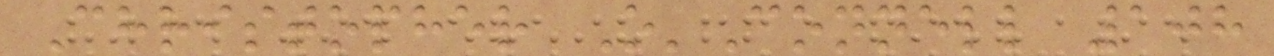Christopher O'Connell 108
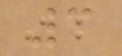3
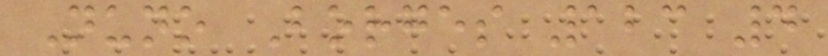Nuno Borges 123 4
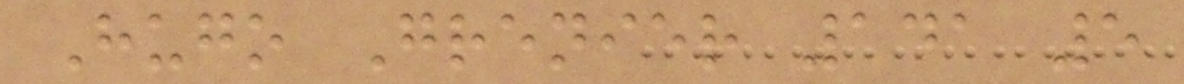Hugo Grenier 141 5
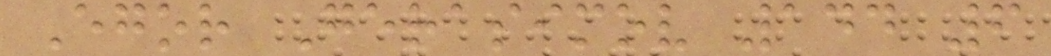Egor Gerasimov 144 6
